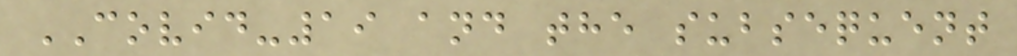COVID-19 and the subsequent
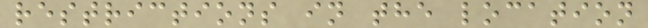restrictions in the location
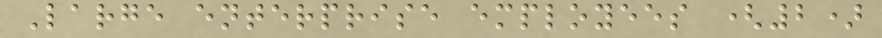Large enterprise employees (2)
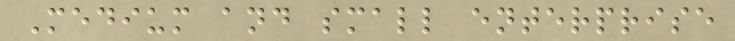Medium and small enterprise
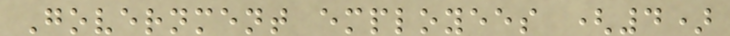Government employees (4)
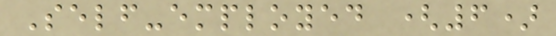Self-employed (6)
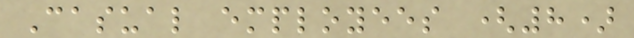Casual employees (8)
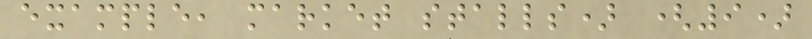example, market stalls) (9)
